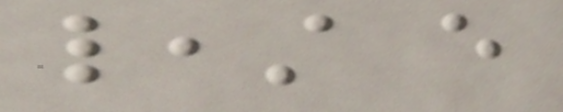least every
